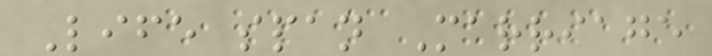Life span Marriage
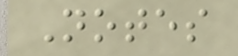Notes
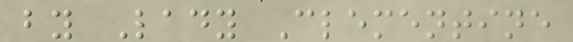by Lady Clementine
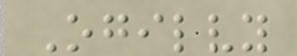Ogilvy
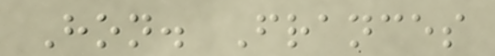Hon. Frances
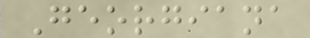Georgiana
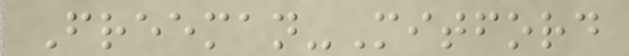Freeman-Mitford
